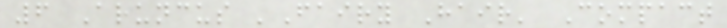6 Aruncus 'Fairy Hair' Compact
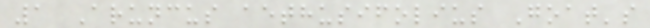1 Aruncus aethusifolius Goat's
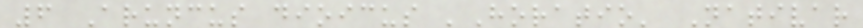6 Aruncus dioicus 'Horatio' Nativar
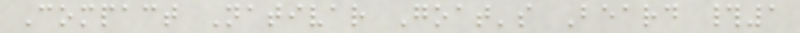Compact Nativar Goat's Beard #1
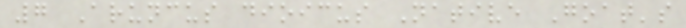7 Aruncus dioicus Native Goat's
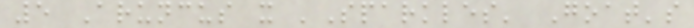5 Aruncus x 'Sparkles' Goat's
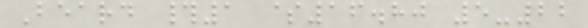Beard #1 $16.80 5-22
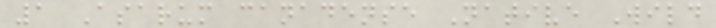1 Asarum canadense Native Wild
